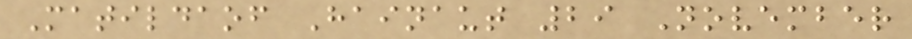Matildaof Hainaut 29 November
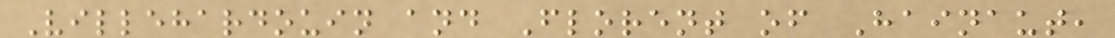Villehardouin and Florent of Hainaut,
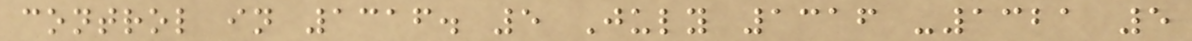control in 1316. 5 July 1316 -1321 5
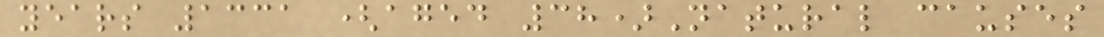years 1331 (aged 38)Natural causes
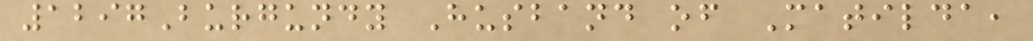1297Burgundy Husband of Matilda,
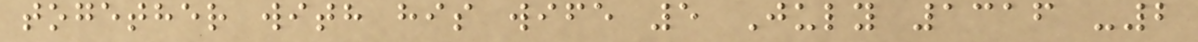together with his wife 5 July 1316 -2
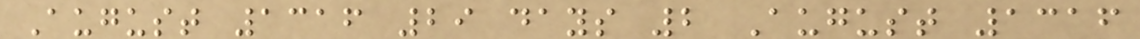August 1316 29 days 2 August 1316
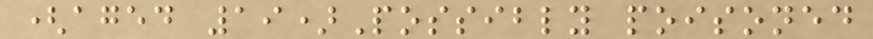(aged 19)Possibly poisoned
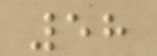58
